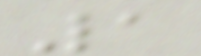1
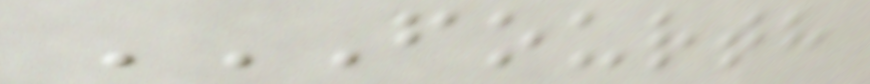FOURTH
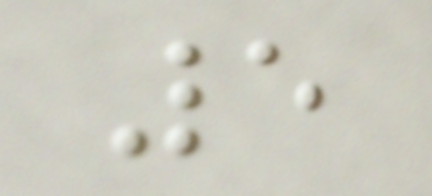5
